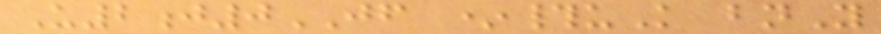U2j0JF *#uK bnY
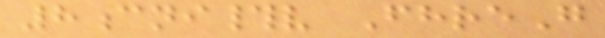8cni#v FhreG
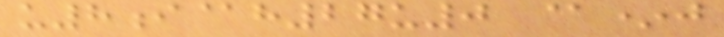u8i@h27u0 @*j
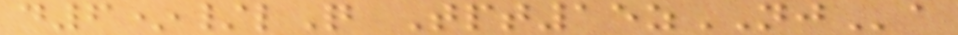d6*/lQ Tpt15zNJa
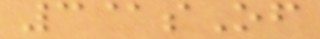3@sOf
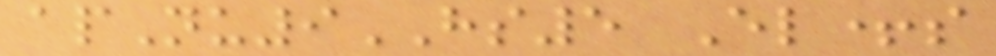apNu9HS5 El+s
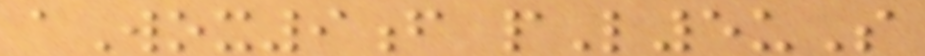aWox9f pL5uS
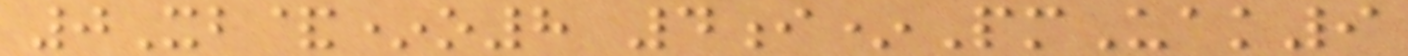0Xb&*o8 4i*PmUak9
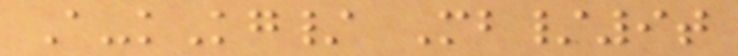A-kKg/ Mb/9t
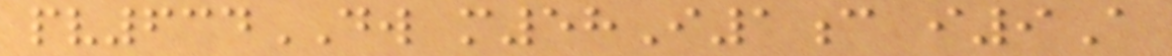pv634DW m58I1c i9A
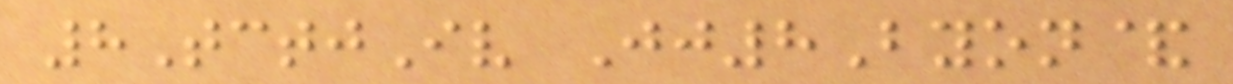8TctjIv Jj8Byon&
